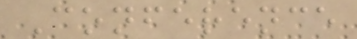Conference
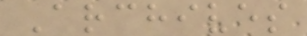Archives
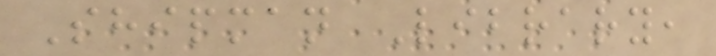Shipman Library,
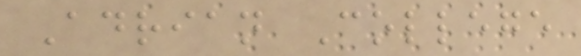Adrian College
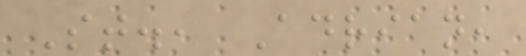St., Adrian,
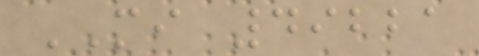MI 49221
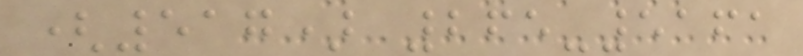(517) 265-5161
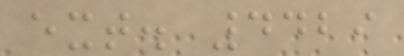ext. 4429
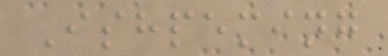Ishpeming
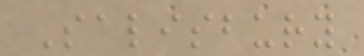Salisbury
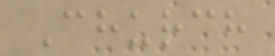Church
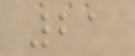21
